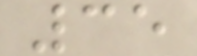35
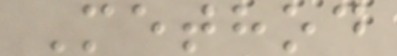Method
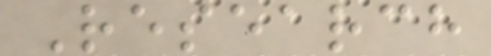Research
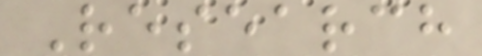Research
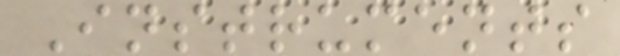Instruments
